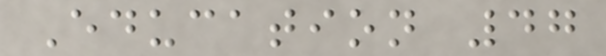Education 47
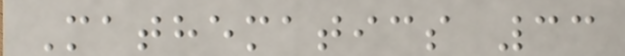Mathematics 33
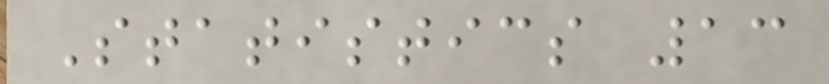Statistics 13
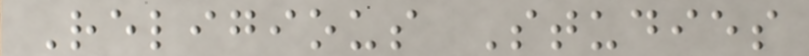Religious Studies
